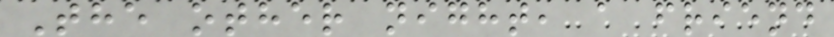The other night, a friend
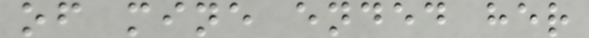of mine ended her
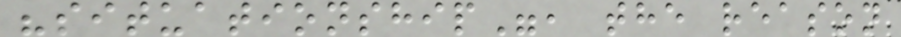"situationship", the reason
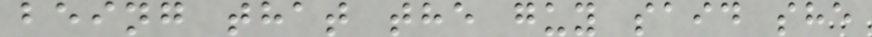being that the guy said she
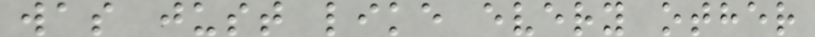was just like every other
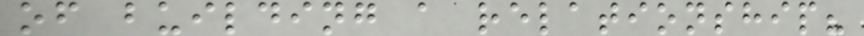of building a relationship?
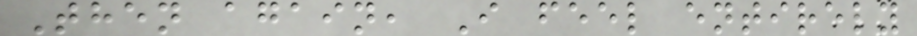Then again, I feel entirely
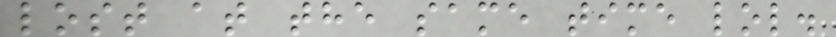lost at the same time lol.
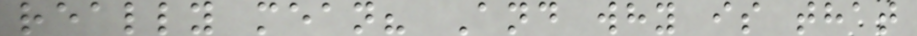really mean? And why is that
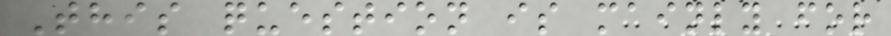This question is mainly for
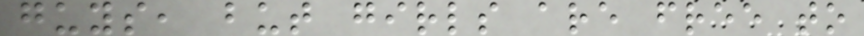guys, but girls are free to
